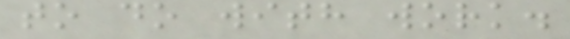to do with work.
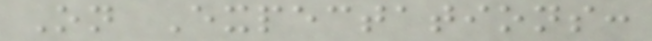On Expectations:
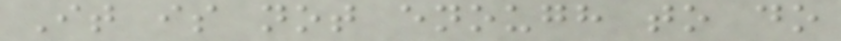It is not enough to do
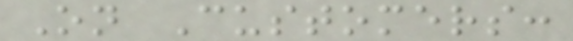On Customers:
